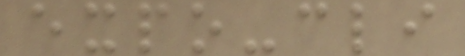expo-cli
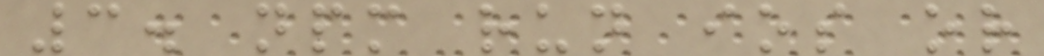3. npm run ios or
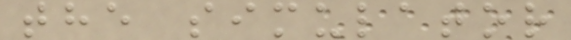the simulator
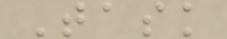Task
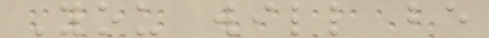You will be
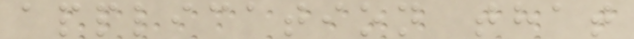application that
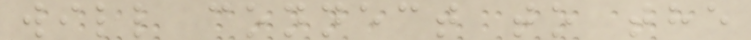will connect to the
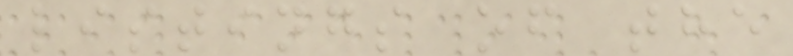listings of the
